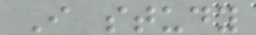I study
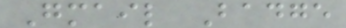Gmail Badge
